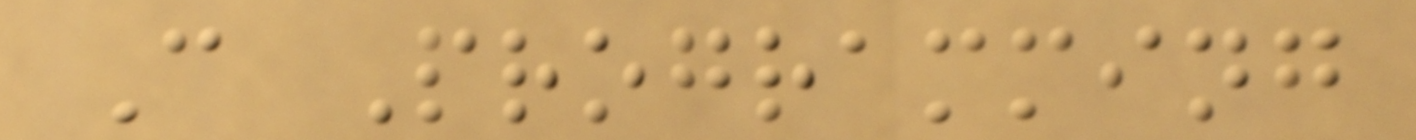C Programming
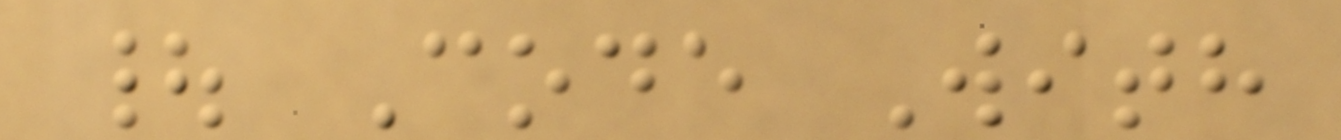| Code With
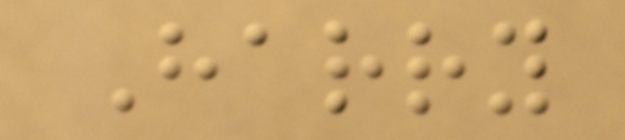Harry
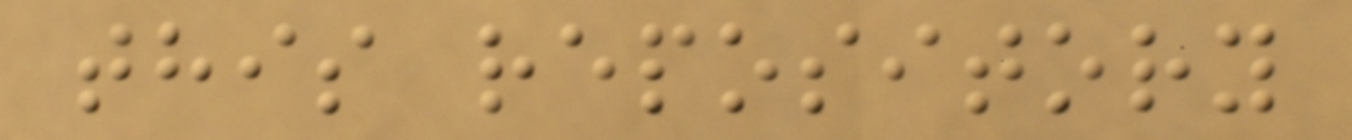this repository
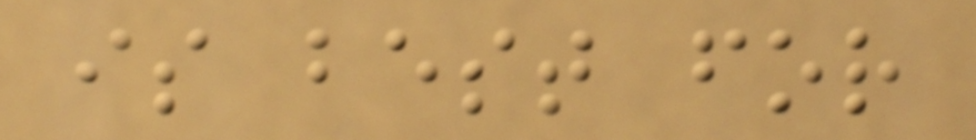is best for
